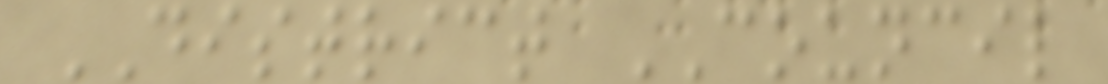DISTRICT COUNCIL
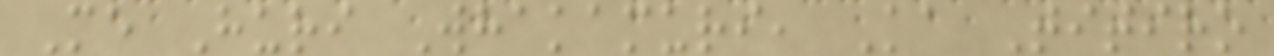Me Huri Whakamuri, Ka Titiro
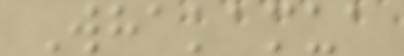Whakamua
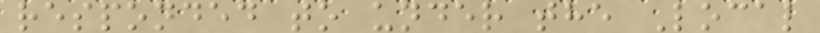responded to under the Local
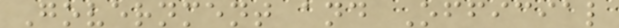Government and Official
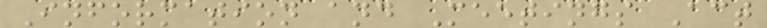Information and Meetings Act
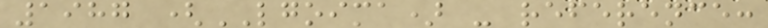1987 (LGOIMA) - reference:
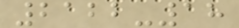2122-18
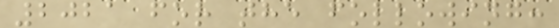2021 for the following:
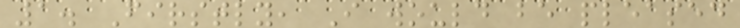1. Firstly, I would be pleased
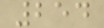254
